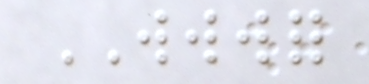WWWFOR
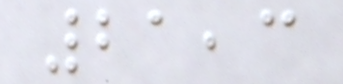21,3
